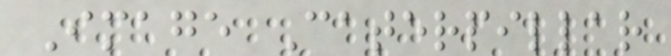Image Caterpillar
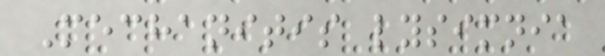Mechanitis lysimnia
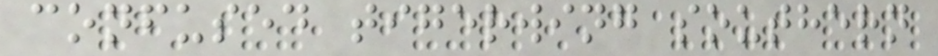confused tigerwing southern
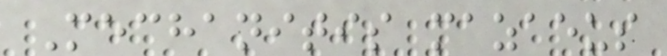Mechanitis mazaeus
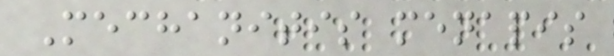Mechanitis menapis
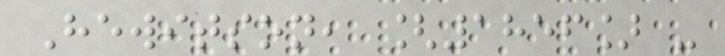Hewitson, [1856] -
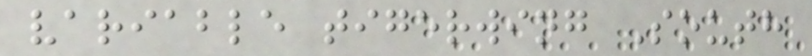variable tigerwing South
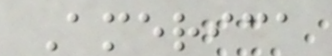America
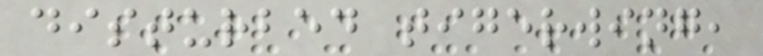disturbed tigerwing,
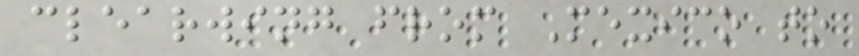clearwing from Mexico to
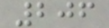206
